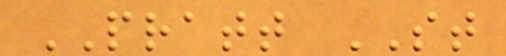PRATT ST
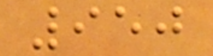950
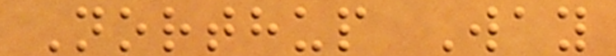Northup Way
